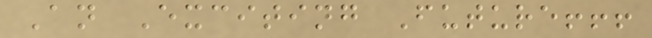An Exciting Future!!!
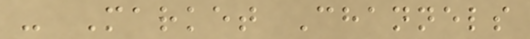- Market Channels
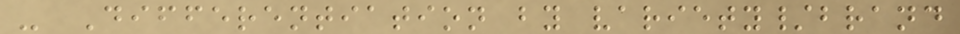- Differentiation by variety/brand
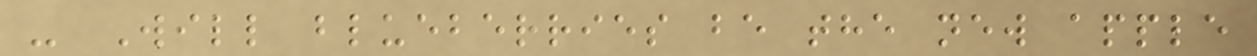- Will blueberries be the new apple
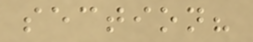section?
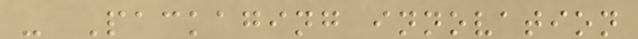- Packaging innovation
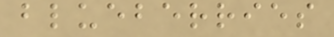blueberries
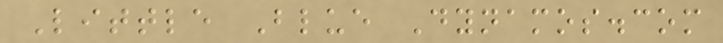Little Blue Dynamos.com
